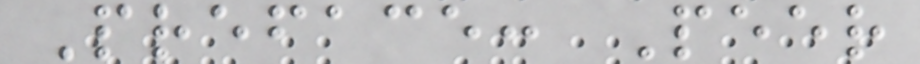Preface: Peer
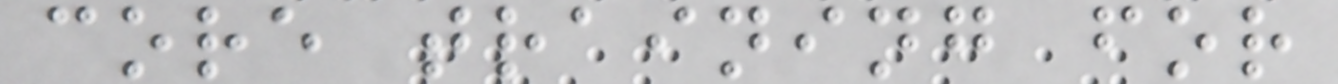core training for
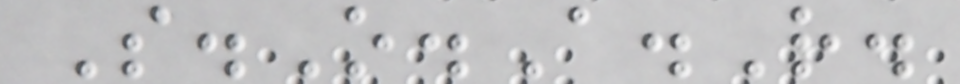S.O.A.R.
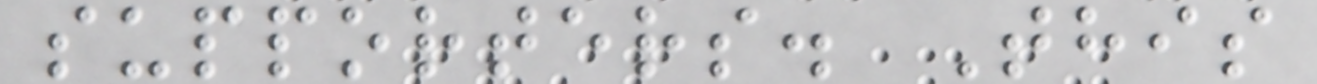supporters. This
